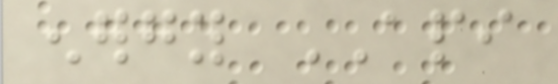energy API
